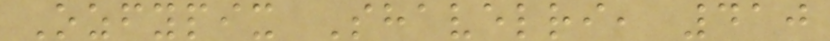Ozfypix Shavelri, 410
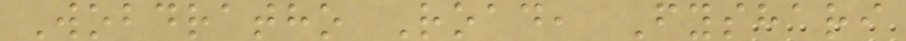Wobdratho Road, Fyshari
